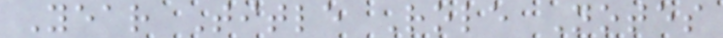Year Title Role Notes
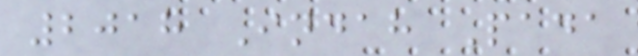2018 Indah Pada
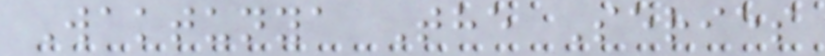Waktunya The Series
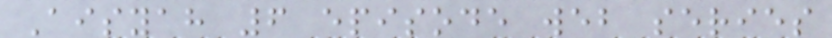Aisyah 6 episode web series
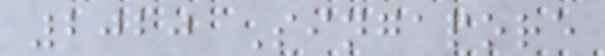2020 Singapore
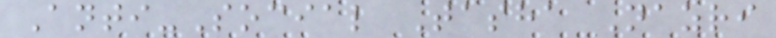Anti-Social Tasha Nazri
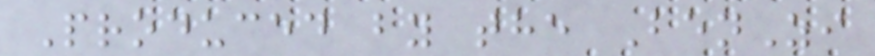Produced by the BenZi
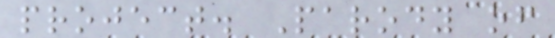project. Parody of
